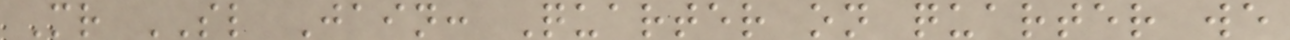Mr SL Jain: Quarter on quarter we
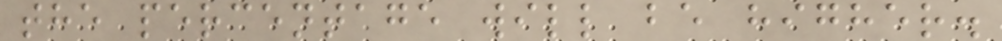the percentage will be higher.
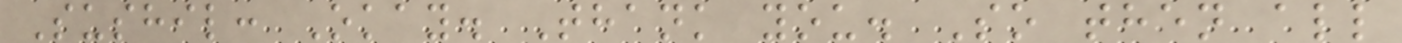Sushil: Okay. Thank you. So then all
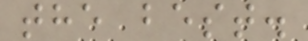the best.
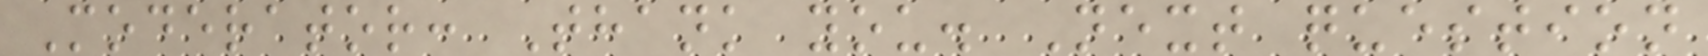Moderator: Thank you. Next question
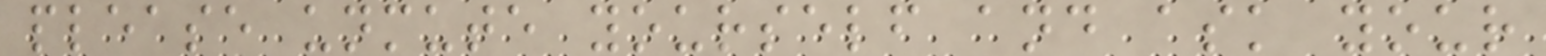please unmute yourself and ask your
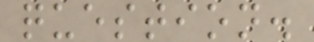question.
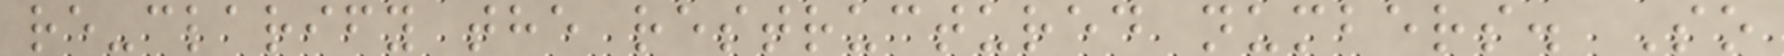re-clarify the restructured numbers. So
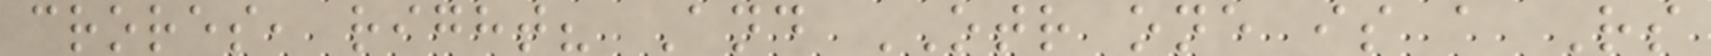crores, right? And OTR one is a Rs
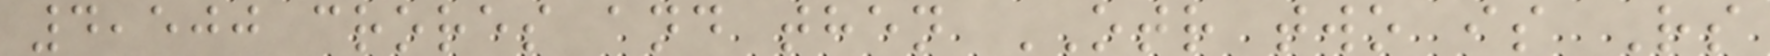4,500 crores and then OTR two is Rs
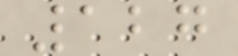127
